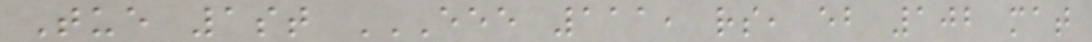Tue 1st EEE 111, RS, EB 102 MAT
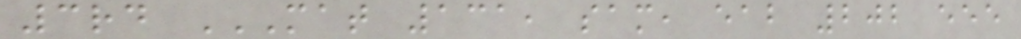3rd MAT 131, SAM, EAB 202 EEE
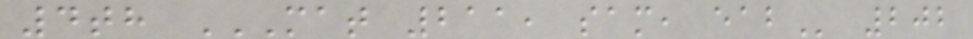4th MAT 211, SAM, EAB 202
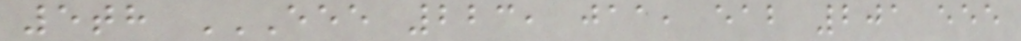5th EEE 223, JAA, EAB 201 EEE
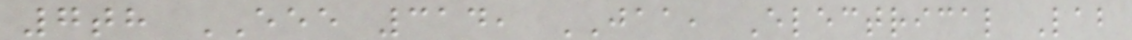7th EEE 314, JAA, Electrical Lab
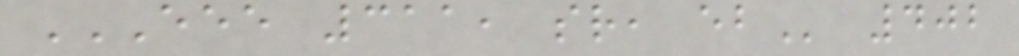EEE 311, SR, EB 402
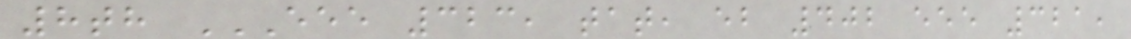8th EEE 323, TAT, EB 402 EEE 321,
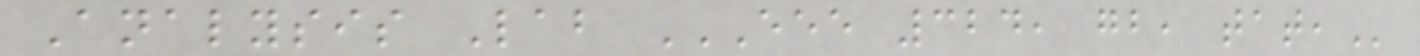Analysis Lab EEE 324, GB, TAT,
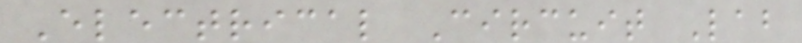Electrical Circuit Lab
